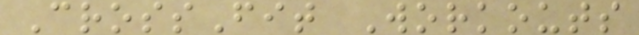CrossFit Workouts
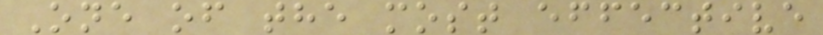One of the most effective
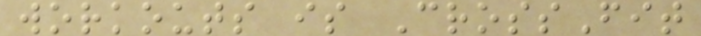workouts is CrossFit
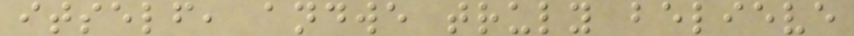itself, andwe truly believe
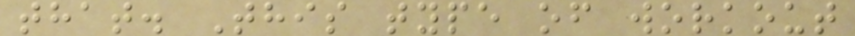that. This type of workout
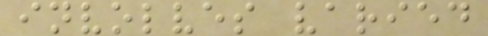involves varied
